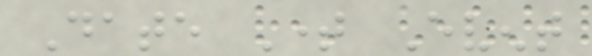Date Time Event
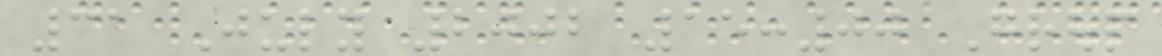31 July 2002 15:00 Group
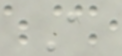A
